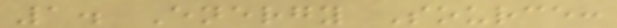1. Energy Source:
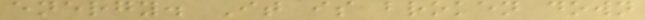energy. It is broken down
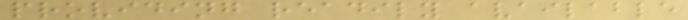providing readily available
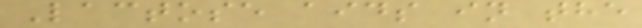Lactose aids in the
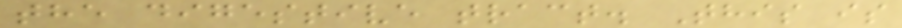the digestive tract. This is
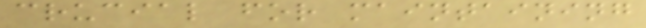crucial for maintaining
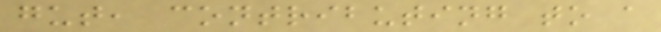gut, contributing to a
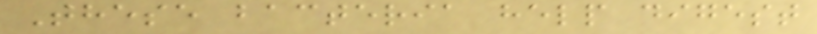These bacteria help digest
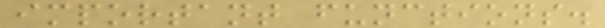important functions.
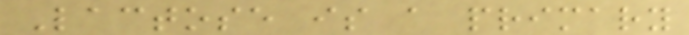Lactose is a primary
